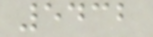5432
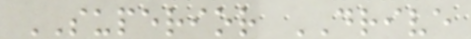SUPERIOR DRIVE
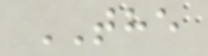THE
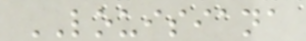LOUISIANA
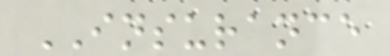INSURANCE
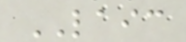LAIC
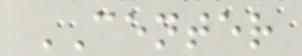CENTER
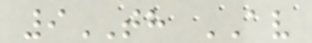9TH AV
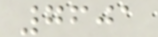7601
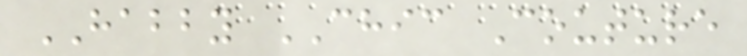HABBY CHIC Couture
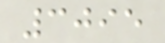3095
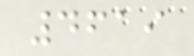4619
